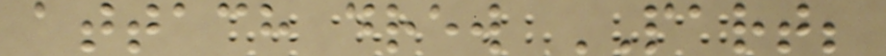attach drew PART;
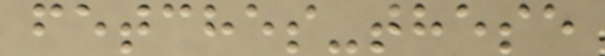fetches-these
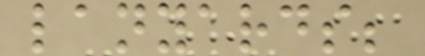lanyards;
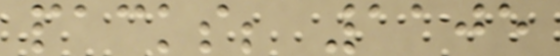packs; 1105
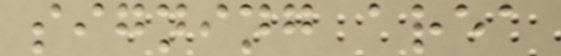signing area
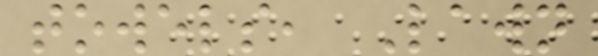towels, Lawn
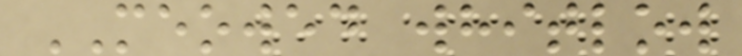MEOWED whitlow
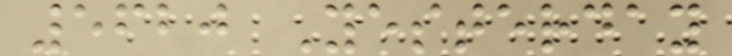5620 Yesterday
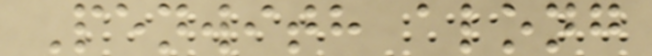Penwith along
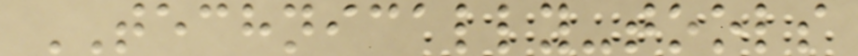TECHNICALLY-tools
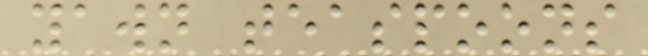yawn teaspoons
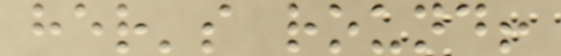her's round!
